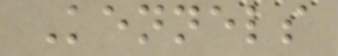Kennels
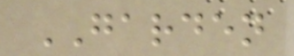GARDEN
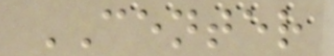CENTER
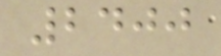2400
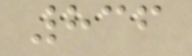836
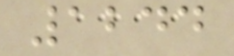1244
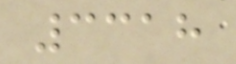3318
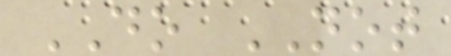DO NOT
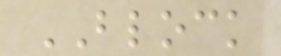BLOCK
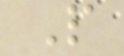P
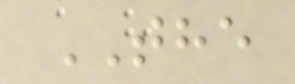THE
